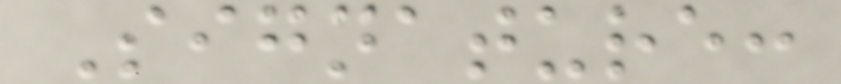Signature:
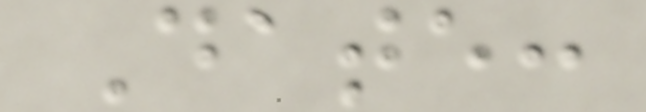Date:
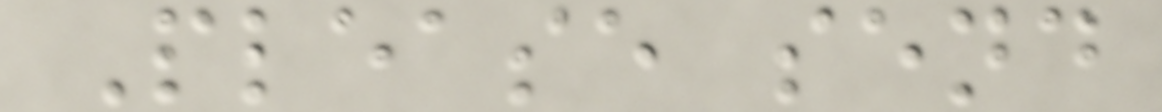Please send
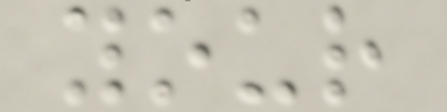your
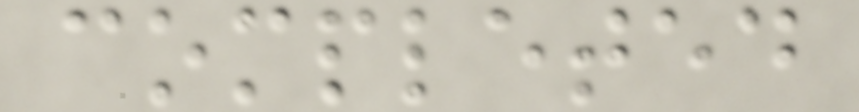completed
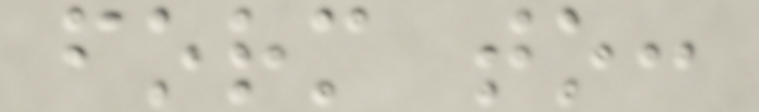form to:
